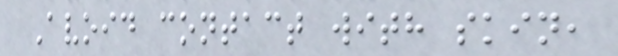Avoid contact with skin,
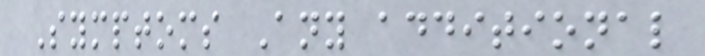Symptoms Any additional
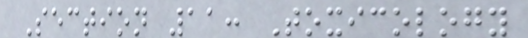Section 11: Toxicology
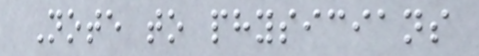Note to physicians
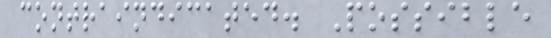contraindicated. Possible
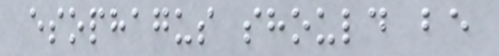esophagus should be
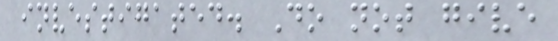investigated. Do not give
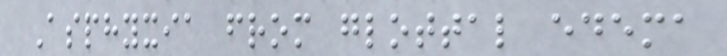Asphyxia from glottal edema
